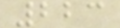223
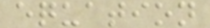equation
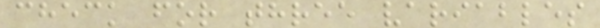check for three variables
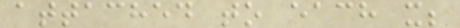attached to each x;
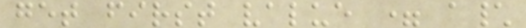get first value = a\
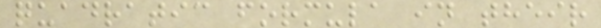quadratic formula in their
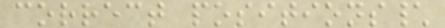correct positions\
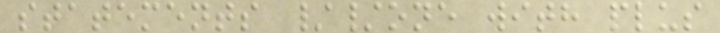statements //one with plus
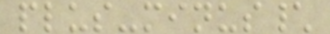plus-minus\
